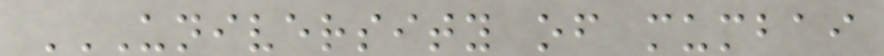UNIVERSITY OF MUMBAI
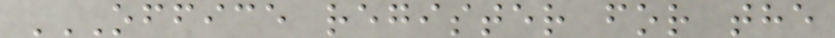OFFICE REGISTER FOR THE
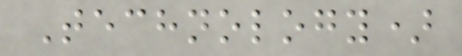Technology)
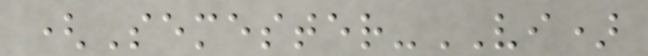(Semester-VI)
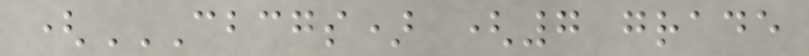(CBCGS) (7 GRADE
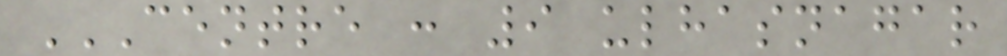CENTRE : 9 ULHASNAGAR
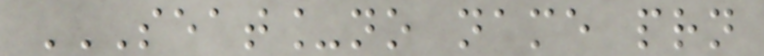SEAT_NO NAME PRN
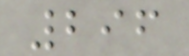296
